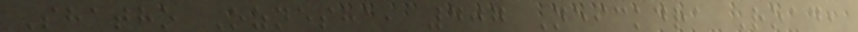Shatho Oznesha, 407 Neickdra Road,
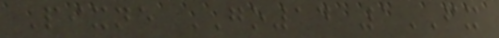Pixne GO14 1FX
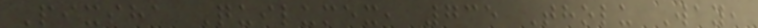Pixsha Quilumex, 735 Tholu Way,
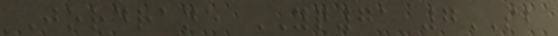Jordrane YQ71 7SB
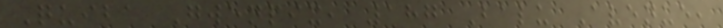Quiba Gwenpix, 187 Balu Avenue,
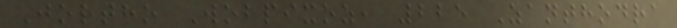Jortho Wobpixoz, 225 Zanthodra
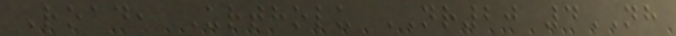Road, Urtholu NR20 4NH
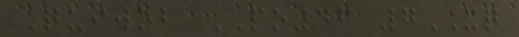Quiwob PO46 7XQ
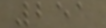251
